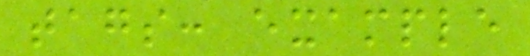tags: example
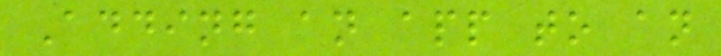Adding an app to an
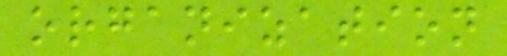organization
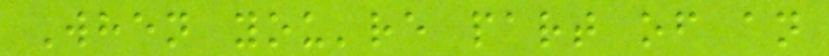When you're part of an
